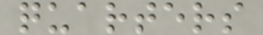quarters
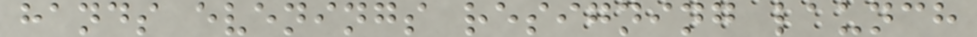hands evenings resigning launch
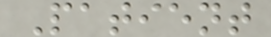Patient
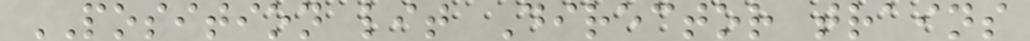POSITION lit Director trains
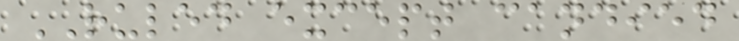RULED except candied
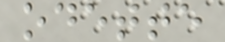odette
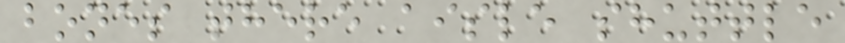bones there aisle shuttle
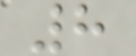8
